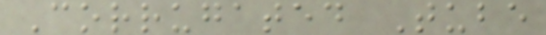Corrugated Tube
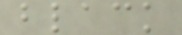black
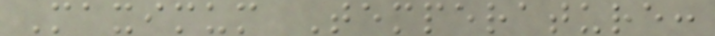Maximum Temperature:
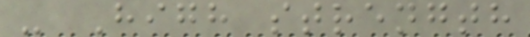- High strength
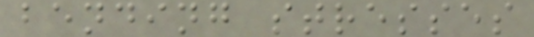bending stresses
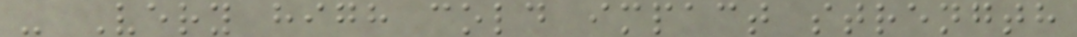- Very high cold impact strength
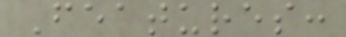Features:
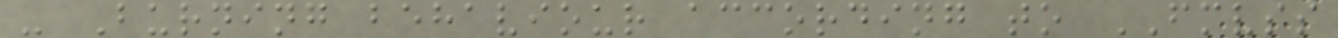- Burning behaviour according to FMVSS
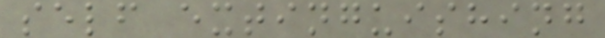self extinguishing
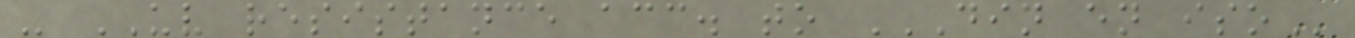- UV resistance acc. to DIN EN ISO
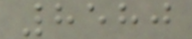8580
